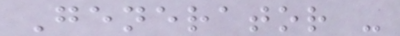Generator -
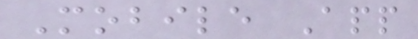Mobile App
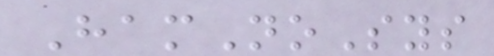HamNoSys
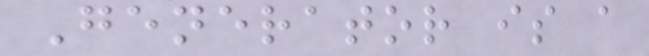Generator is a
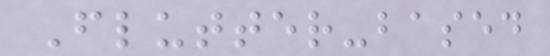Flutter-based
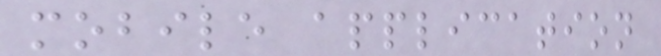mobile application
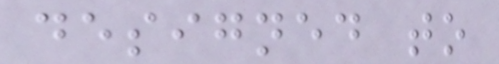designed to
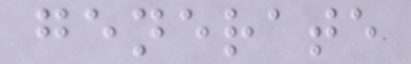generate
